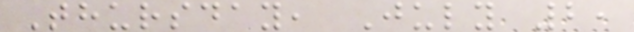Thursday, July 2,
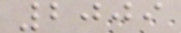2009
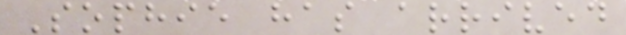Sophie has arrived
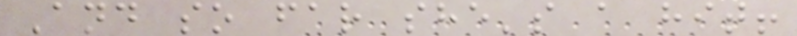And so far she's a hit!
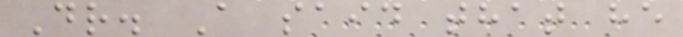Dr. A said that he
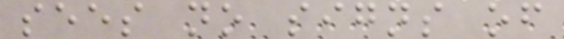sees no signs of
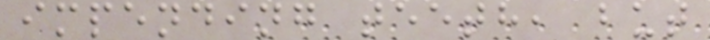impending teeth, but
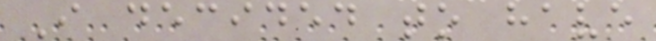I decided to have
